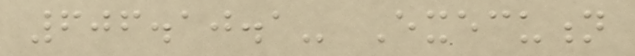606.10.1- Execution
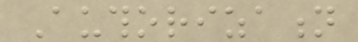Authorization
